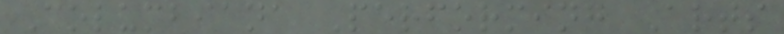Columbiana Performing Arts
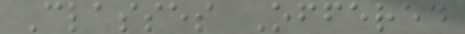Classes Offered
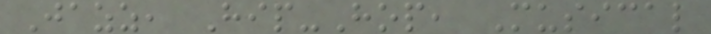Jazz, Hip-Hop, Musical
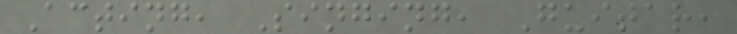Acting, Singing, Guitar,
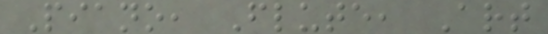Piano, Flute, Art
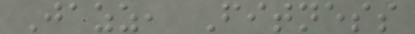Jazz, Fitness
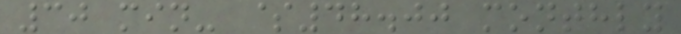30 min- $48.00 monthly
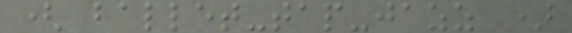( ballet-tap-jazz )
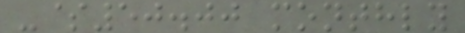-$50.00 monthly
